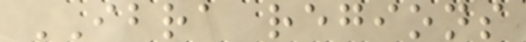IBRA regions
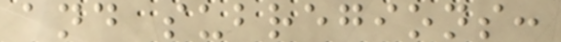and subregions:
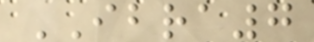IBRA7
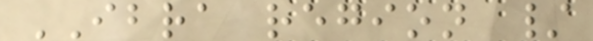IBRA region /
